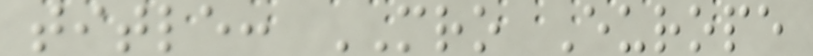title: MRO Europe
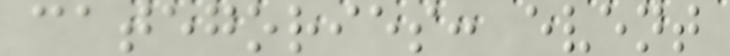categories: event
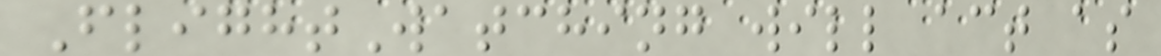FlightWatching will act as
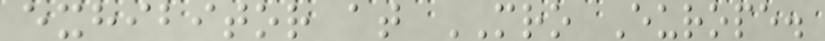exhibitor at MRO Europe.
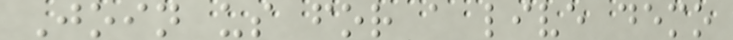Join us for a live demo
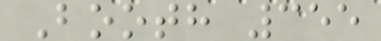Booth 355
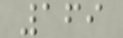169
